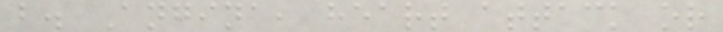b. Angina, heart attack or
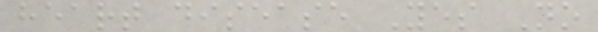heart disease Yes No
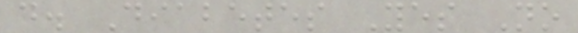d. Diabetes Yes No
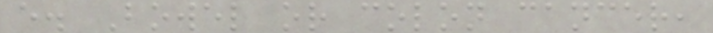e. Bowel or colon cancer,
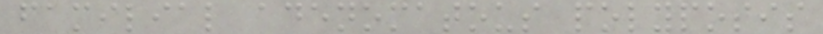familial adenomatous polyposis
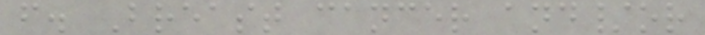f. Breast cancer and/or
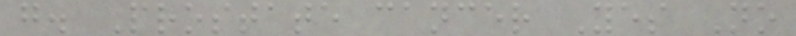g. Prostate cancer Yes No
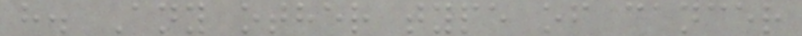h. Any other type of cancer
